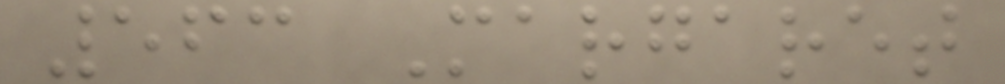563 Margaret
